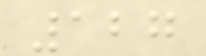127
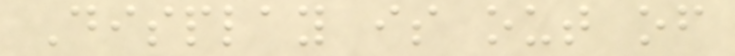Display is out of
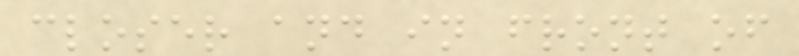closer and in front of
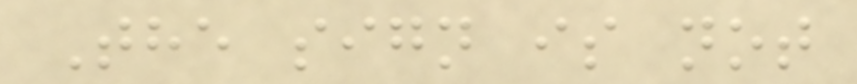The sign is not
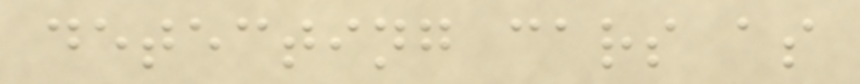detecting cars as
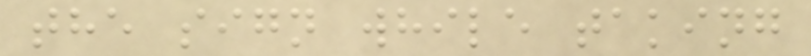the sign while taking
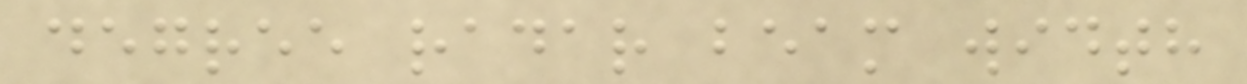degree radar beam width
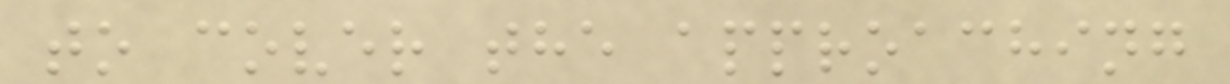to cover the approaching
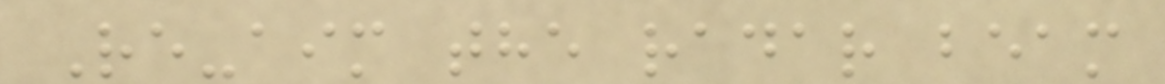Re-aim the radar beam
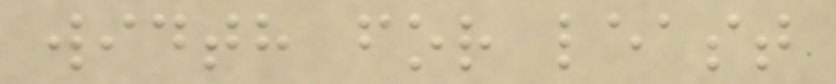width for least
